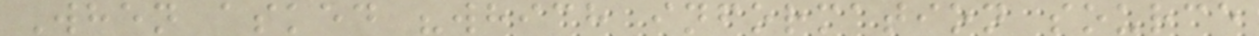When asked "which information source
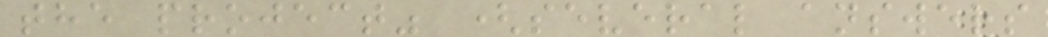the project" (several answers
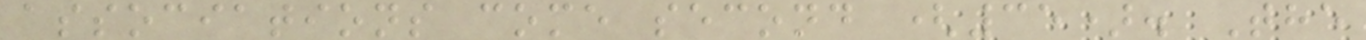associations come second (35). The
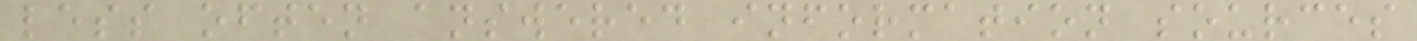less often answered information sources
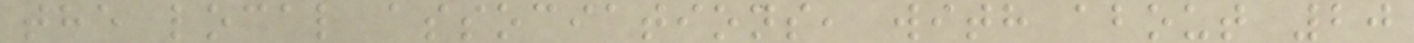the local associations, with about 20
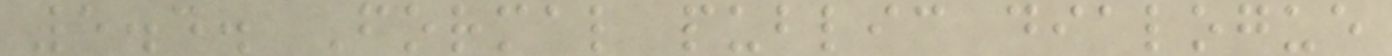5.4. Formal public dialogue
